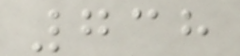738
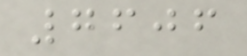7606
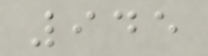945
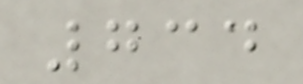734
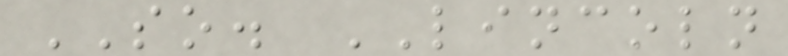SO. LINCOLN
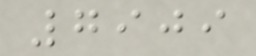7909
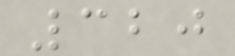320
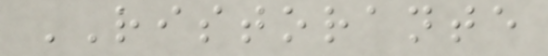RISTORANTE
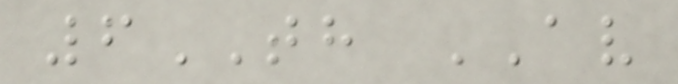6TH AV
